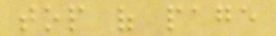top of page
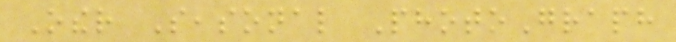Other Seasonal PhotoGraph
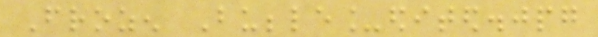Frozen Bubble_edited.jpg
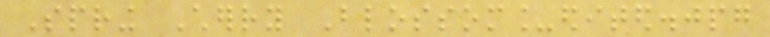Spring Cherry Blossom_edited.jpg
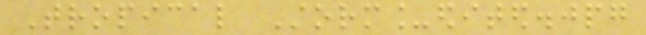Tropical Storm_edited.jpg
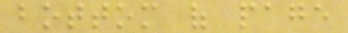bottom of page
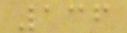136
